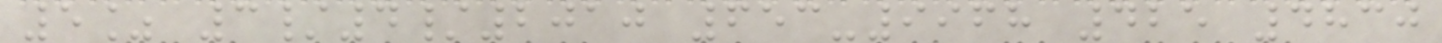5% 3/4/2010 653-9968 425 4830
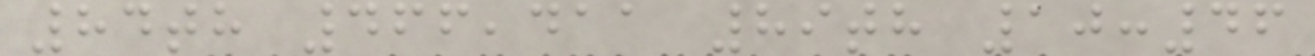84th 466,411 89th 10:46
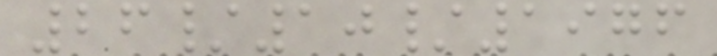26/10/1976
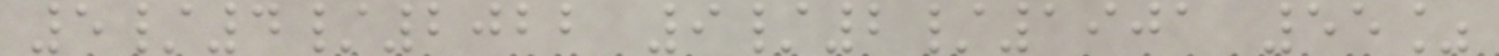5/4/2022 9/2/1901 55%
